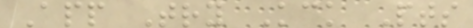App Try Kck Pts
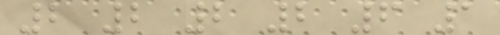2 2 2 2 6 1
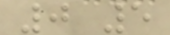0 5
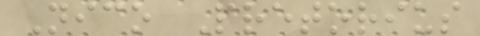Nico Pretorius
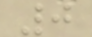0
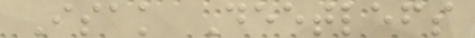Isak Deetlefs
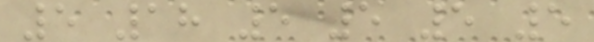5 18 5 5 5 5
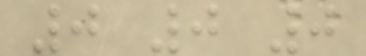0 0 0
